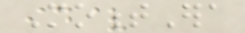MomentEra
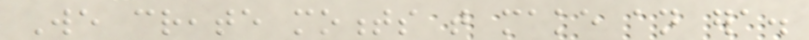We create moments that make an era.
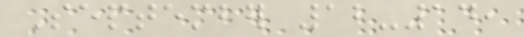September 12-14,
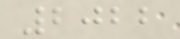2022
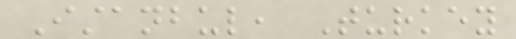Istanbul, Turkey
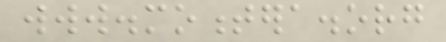www.momentera.org
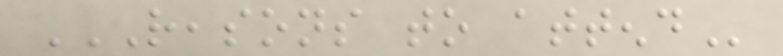REASONS TO ATTEND
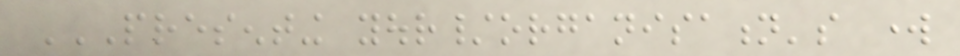PRESENTING YOUR/ORGANISATION'S WORK
